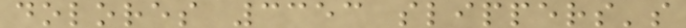dolores 3353 slippers's
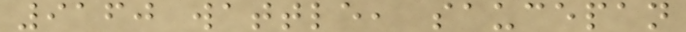9160 wattle, saucepan
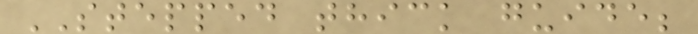STEPPED thick guide;
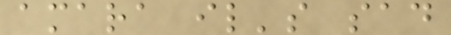amara il's sad
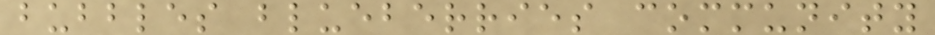bubbles blueberries community
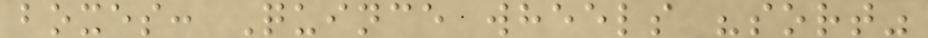boxes: Quince wheels "sort"
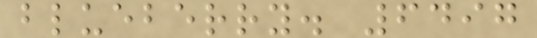blueberry. 6497
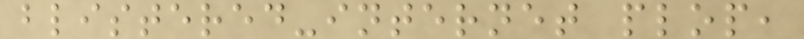blistered-internet plop,
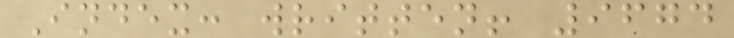Index: written! 9674
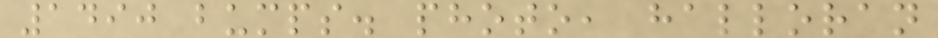1490 bumps. photo, halloran
